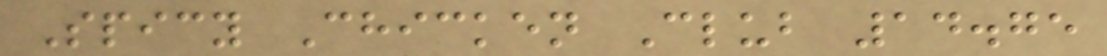Spicy Chicken Club 14.75
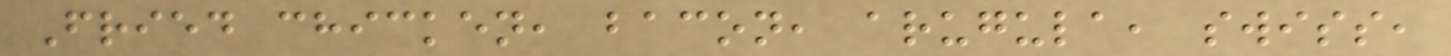Fried chicken, bacon, arugula, swiss,
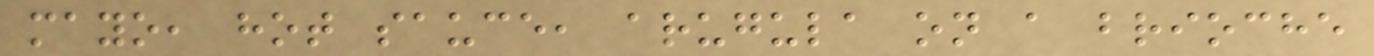mayo, hot sauce, arugula on a brioche
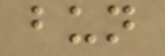bun
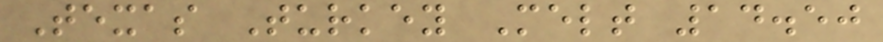Texas Turkey Melt 14.50
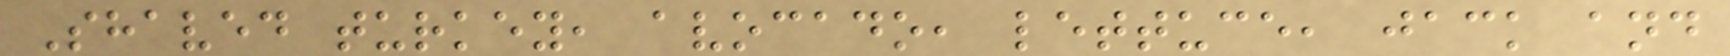Shaved turkey, avocado, lettuce, jack and
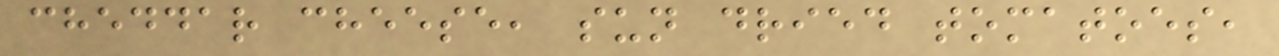cheddar cheese, sun dried tomatoes,
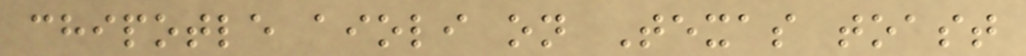chipotle aioli on Texas toast
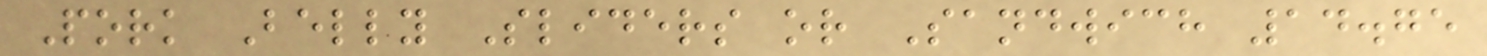Pork Belly Sliders or Sandwich 14.75
